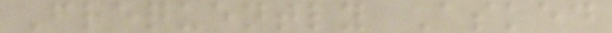Frequently Asked
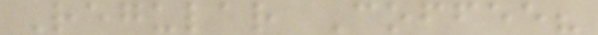Regular Coffee?
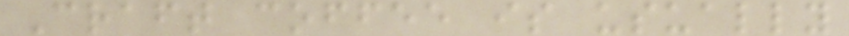Craft coffee is usually
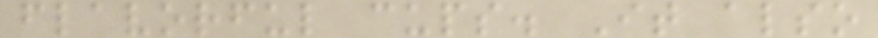flavorful cups. It also
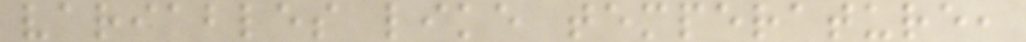variables like temperature,
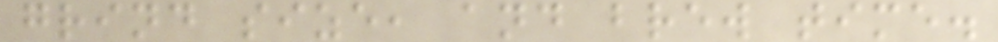grind size, and brew time.
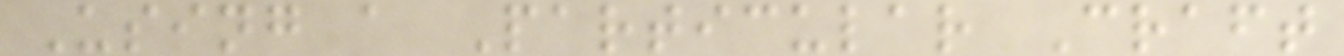Using a Particular Craft
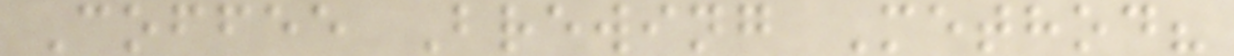Coffee Brewing Method?
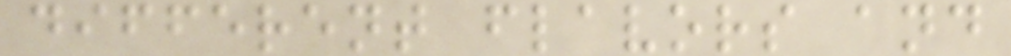different flavors and
